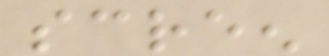screen
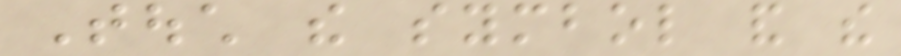Touch the symbol and the
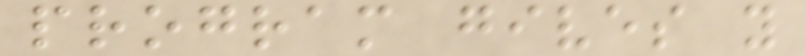program gives you
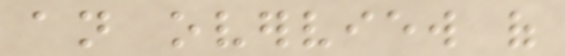an overview of
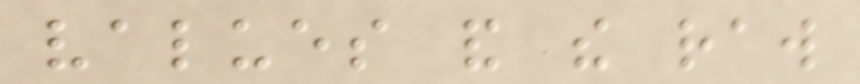values and the raw
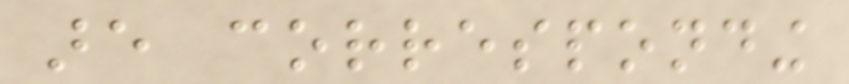are corresponding
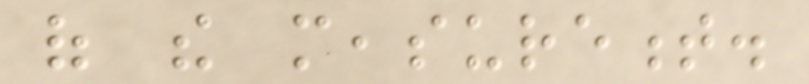of the measurement.
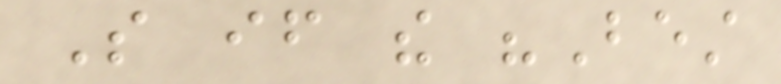So if the "Best
